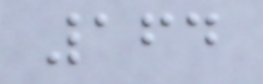164
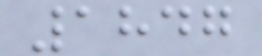1847
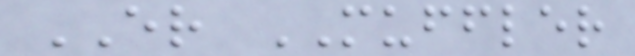ER MUFFLER
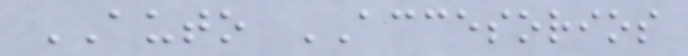AUTO ACCESORIOS
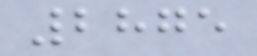2875
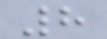8
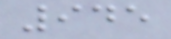945
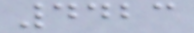4423
